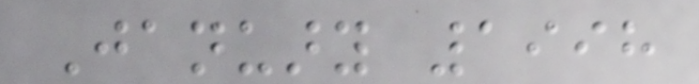January 1998
